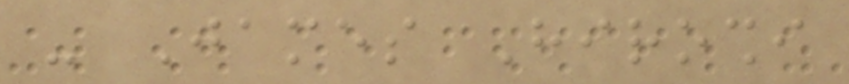- James Hiroshi
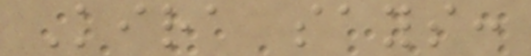Kira says:
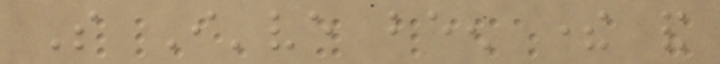So I've been there and
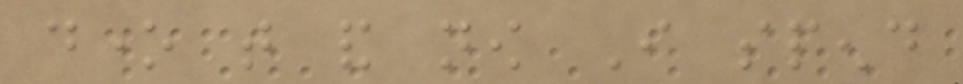done that and now I spend
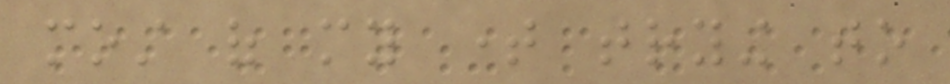most of my time trying to
